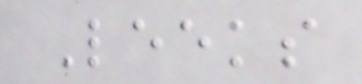Leeks
